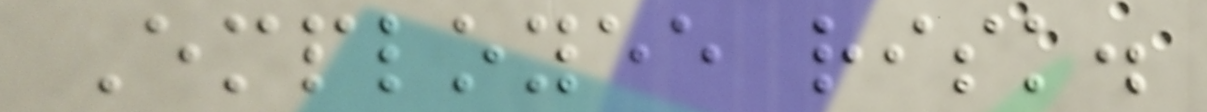Employee risk.
